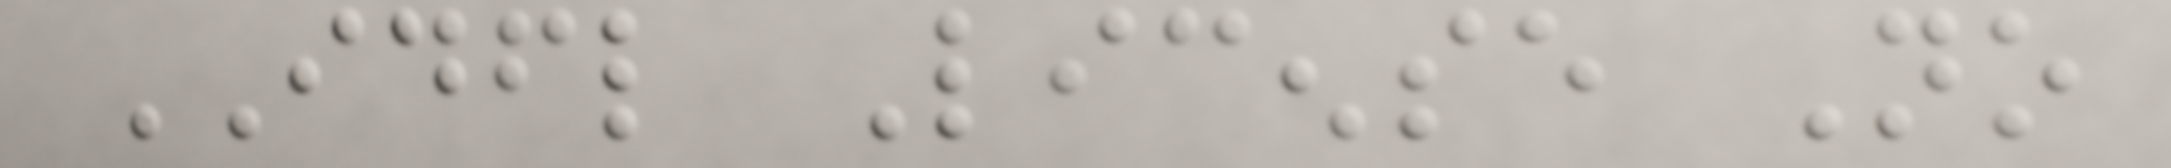IDFL License No
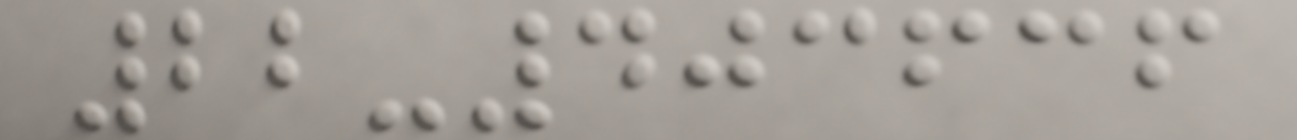22-403636
